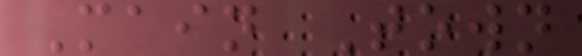Main Town
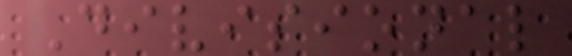Divisional
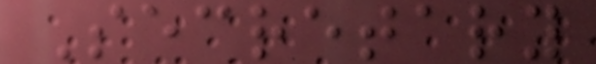Secretary
